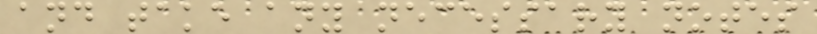and take any necessary notes
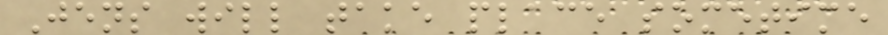Jens will take place sometime
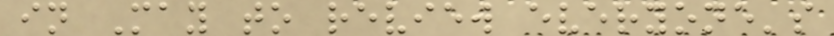in May to review everyone's
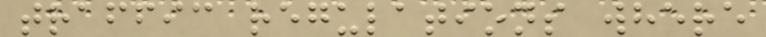traffic regulations where
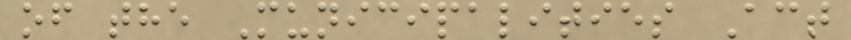of the Municipalities Act
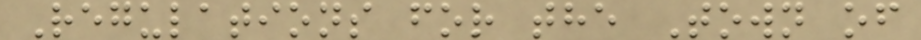Regulations for the Town of
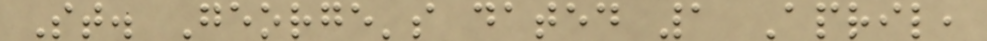St. George's dated 1 April,
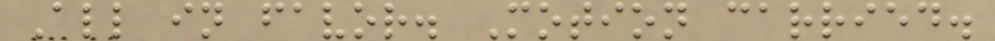All in favor. Motion carried.
